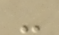-
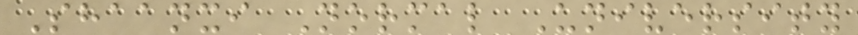Shaanxi Normal University
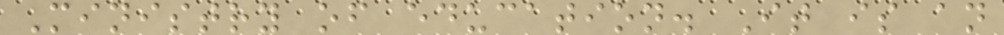Ministry of education. It is an
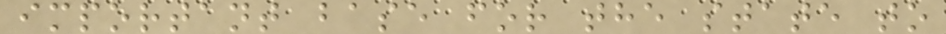important base for the state to
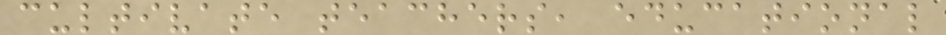cultivate teachers, educational
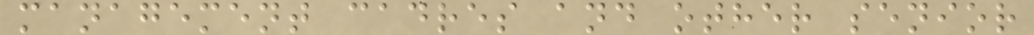management cadres and other senior
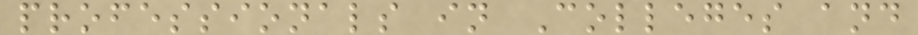professionals in Colleges and
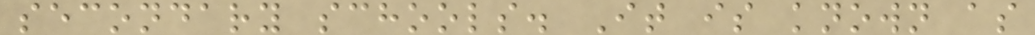secondary schools. It is known as
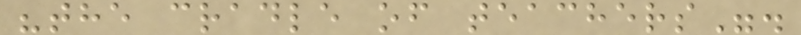"the cradle of teachers".
